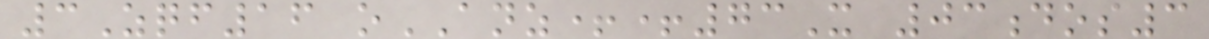3Zqf16 oANZ++73X 03dos3
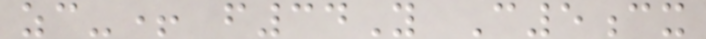zc-+ f34Y C5cx
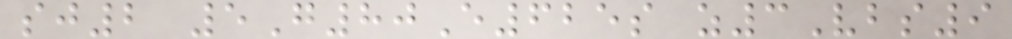sj2 5G80E625s z3Vbs9
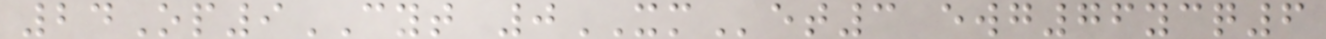24Op9CYT 0XMet3 ewg76ycq6
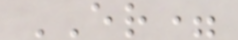ER=
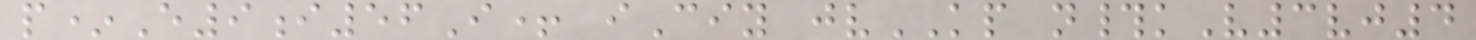p*E9i56I+ iCiy jvKP n#kV3vj4
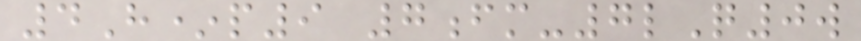4H*p9 7fm-7lQ0w
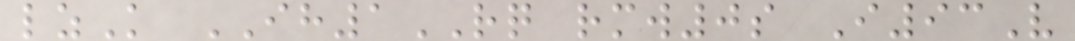lzK IH1RQ rmw0s I93V
